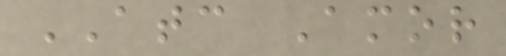ATC Amor
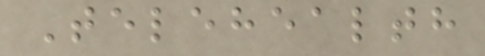Telehealth
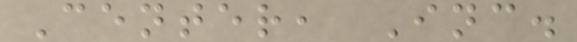Center, Inc.
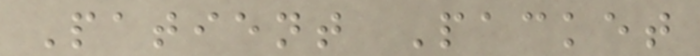Patient Packet
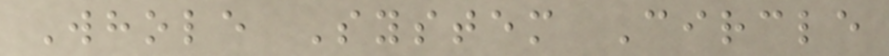Whole System Circle
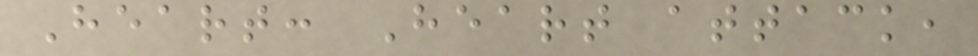Heart: Heart attack,
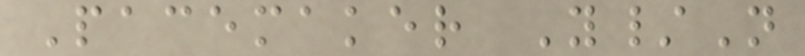Pacemaker Y/N
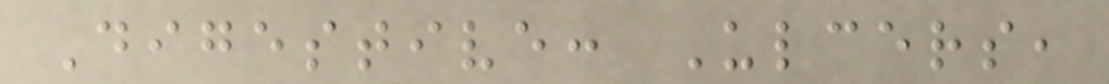Digestive: Ulcers,
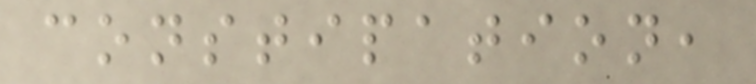constipation,
